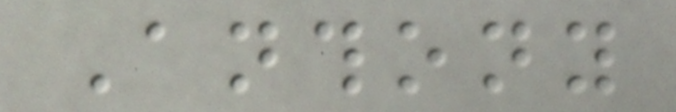Anthony
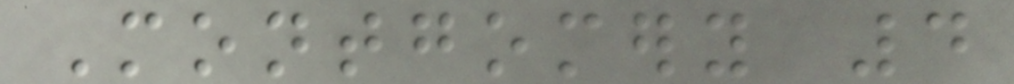Montgomery 4
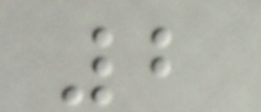2
